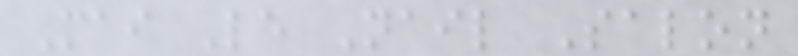Mai Le Nail Salon
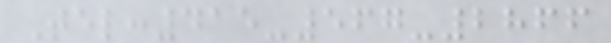Tel:415-567-2866
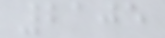2105
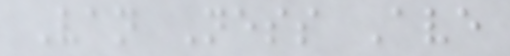Van Ness Ave
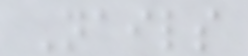Nails
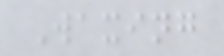Waxing
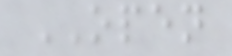OPEN
